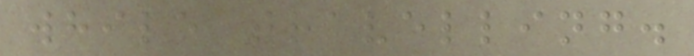while travelling.
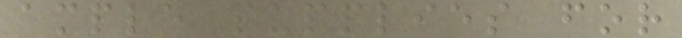ample supplies for
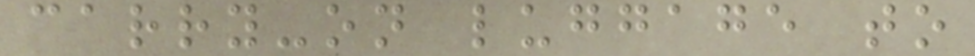carry-on luggage to
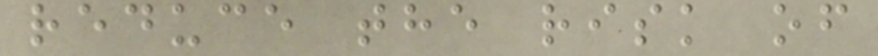reduce the risk of
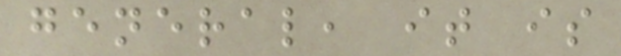general, it is
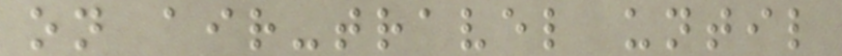on air-travel until
